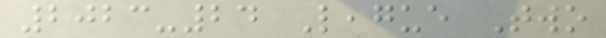2023-24 League Two
